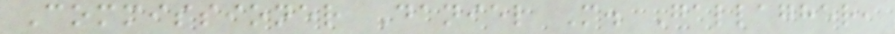Commissioner Daniel M. Gallagher,
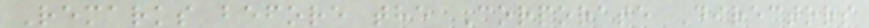Remarks before the Corporate Directors
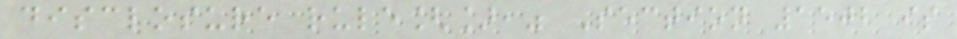disclosure rule[]," Section 1502 is
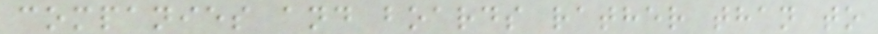companies and boards rather than to
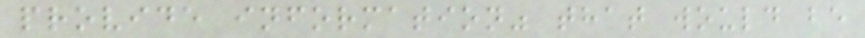provide information" that would be
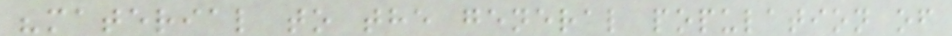"material to the general population of
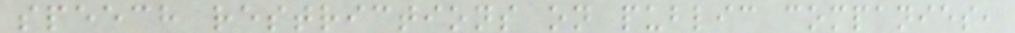speech restrictions on public companies,
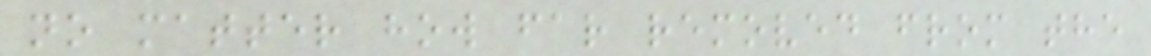no matter how far removed from the
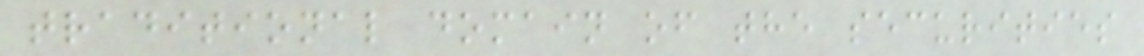traditional domain of the securities
